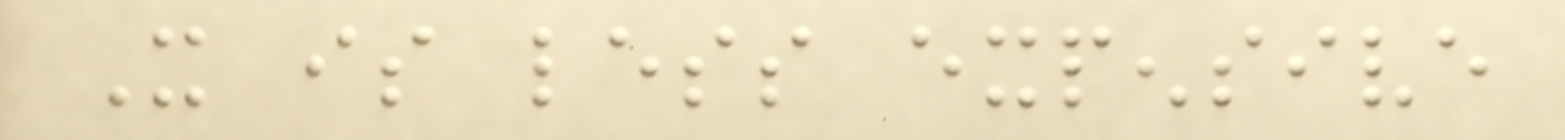It is less expensive
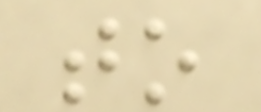to
